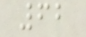62
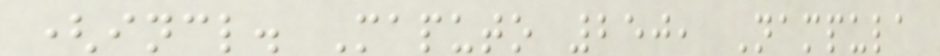(incl. Maputo 250, Nampula
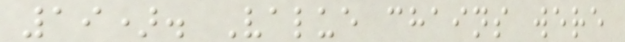19). Value chains were
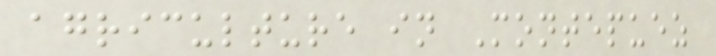agriculture in Montepuez
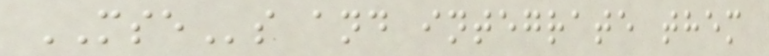MSEs and integrate them
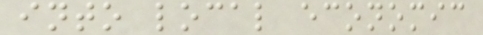into local economic
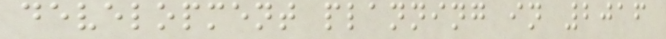development planning in 2016
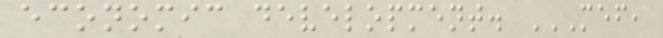economic development. MEF,
